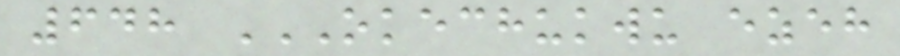648 OKECHUKWU EZEH
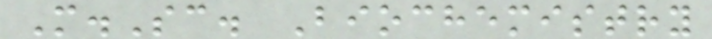M.Sc. Biochemistry
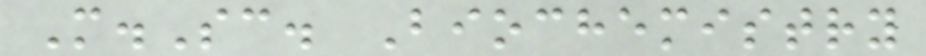M.Sc. Biochemistry
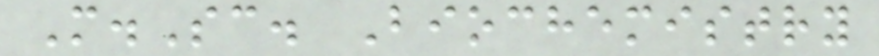M.Sc. Biochemistry
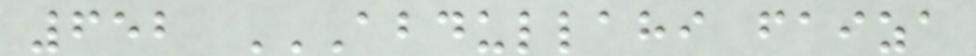652 ABDULLAHI FAIZA
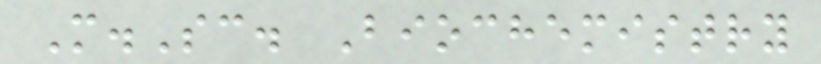M.Sc. Biochemistry
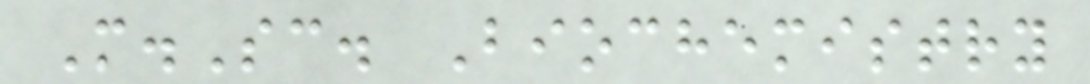M.Sc. Biochemistry
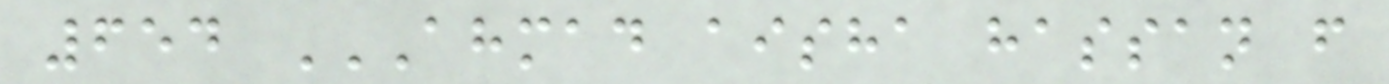654 AHMAD AISHA HASSAN F
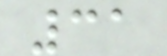31
